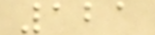121
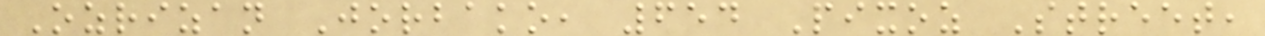Ozrizan Jorbako, 654 Pixoz Street,
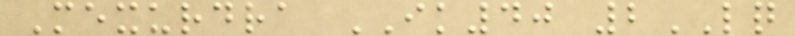Mexurdra IK40 2LQ
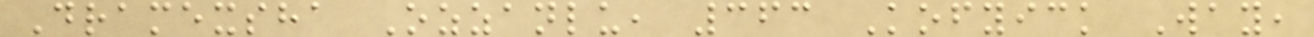Dramexsha Ozzanlu, 363 Kofyick Way,
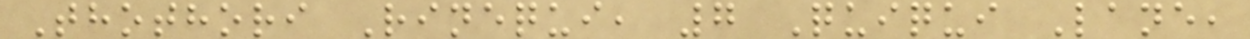Thothori Rinequi, 7 Quiqui Lane,
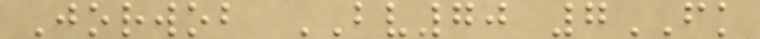Jorwob BV70 7FK
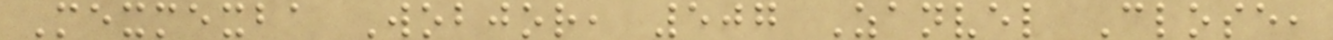Mexmexba Wobjor, 507 Zanvel Close,
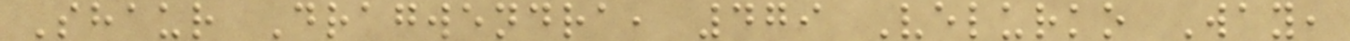Shaur Dragwendra, 479 Velurko Way,
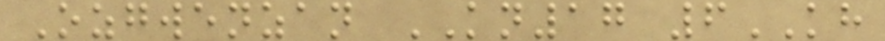Ozgwenzan KN17 6KH
